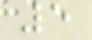5
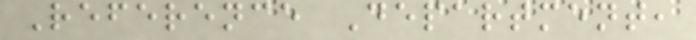Reference Department,
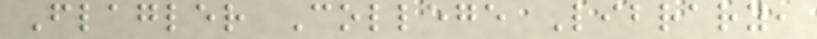Flagler College Library,
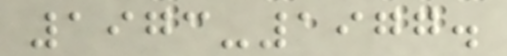1973-1977.
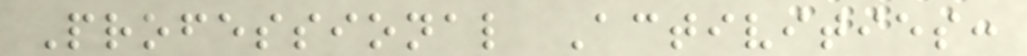Professional Activities:
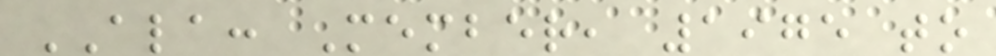ALA: Member, 1975 to
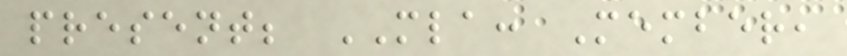present; MLA: Member,
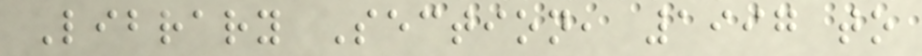Library Section, 1997 to
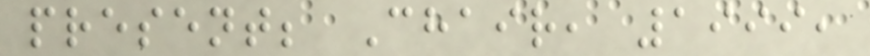present; Chair, 1999,
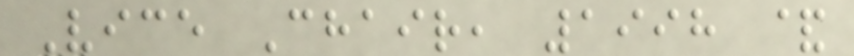Vice Chair, 1998 &
